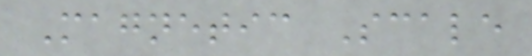Magnetic Scale
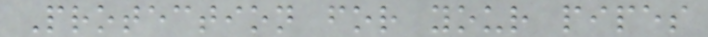Protection for your pipes
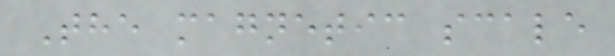The magnetic scale
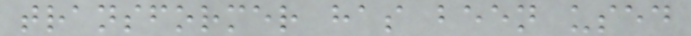transformer has been used
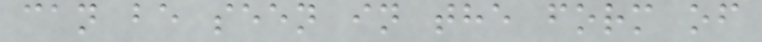can be seen in the form of
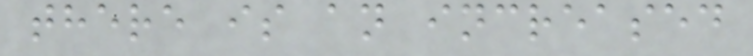there is an increased
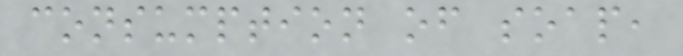consumption of soap,
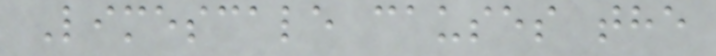Limescale causes the
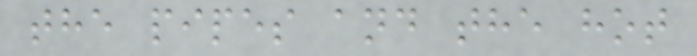the pipes and the hot
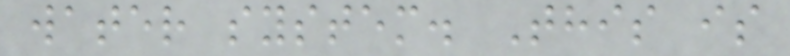water system. This is
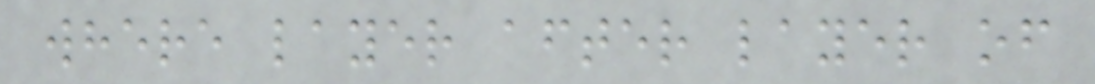where layer after layer of
